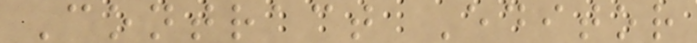Contract Editor
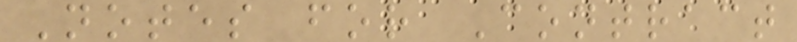Notes for Contract
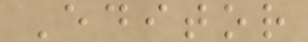Editor
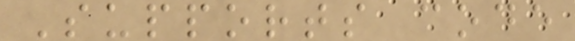Supports code
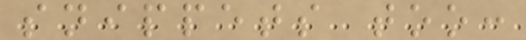snippets too:
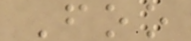Foo
